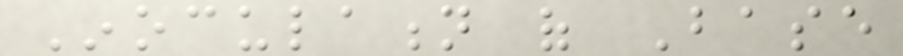Inoculation of Base
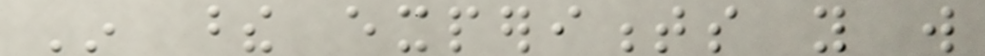In these experiments you will
